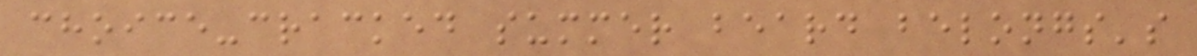choice-cracked summer beard belongs's
